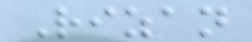Rizan
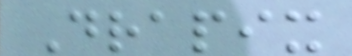Drapix
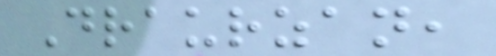Draurzan,
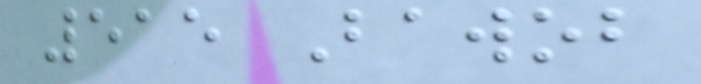515 Bawob
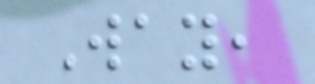Way,
